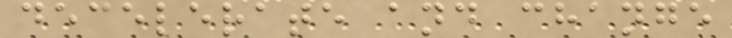decelerate and change
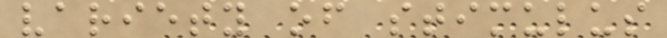variety of stimulus
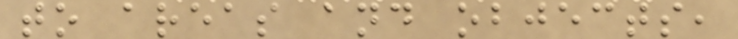to areas and objects,
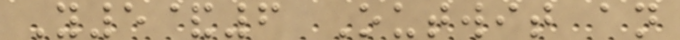Y5&6 Outwit an
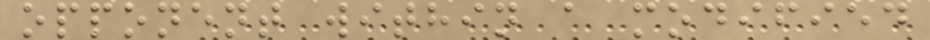opponent within a modified
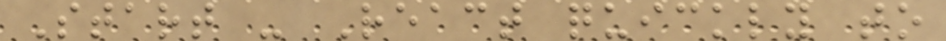Start - React quickly to
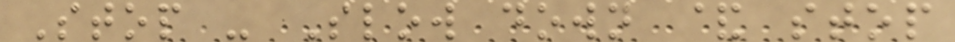Stop - Slow down & stop
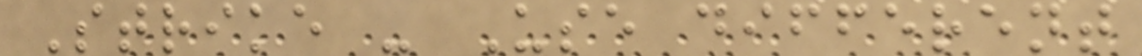Strike - Use different
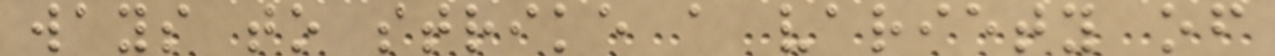ways to strike a variety of
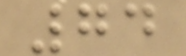74
